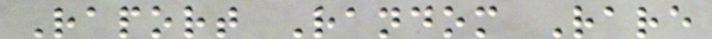Raport Random Rare
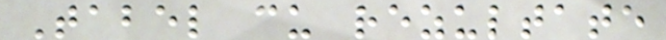Tabel cu rezultate
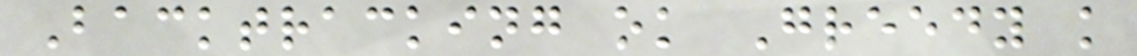Backtracking ok Greedy k
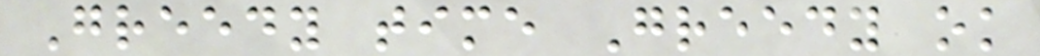Greedy time Greedy ok
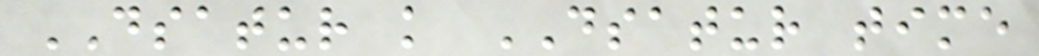DSATUR k DSATUR time
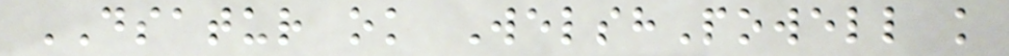DSATUR ok WelshPowell k
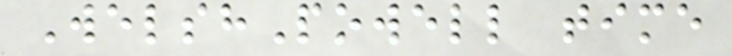WelshPowell time
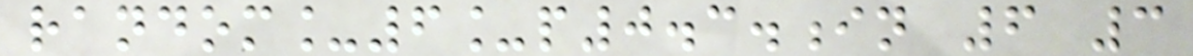random_6_p0.3.in 6 3
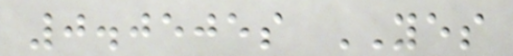0.0505s YES
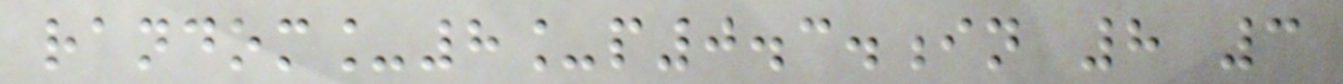random_8_p0.3.in 8 3
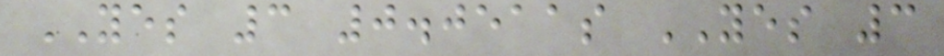YES 3 0.0511s YES 3
